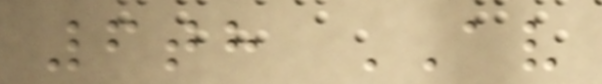6th AV
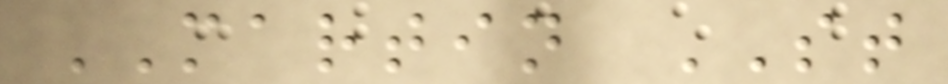MARTIN ST
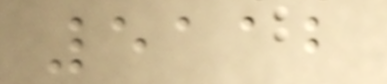5112
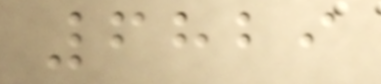6829
